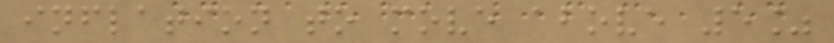inflation to move above 5%
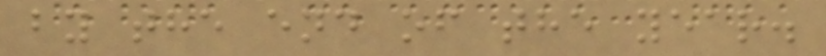by the end of the year.
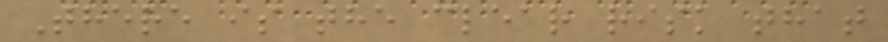There is the clear risk that
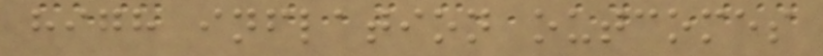high inflation outcomes
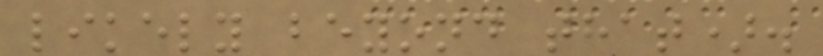likely beyond that).
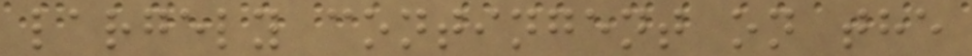largely contingent on the
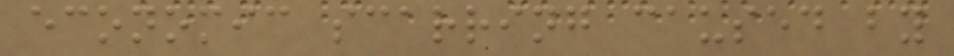economic scarring caused by
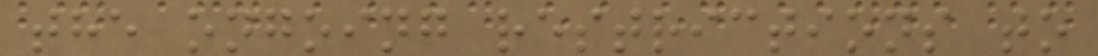the ongoing restrictions to
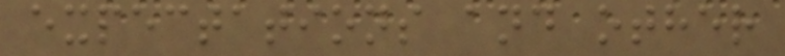expectations and other
